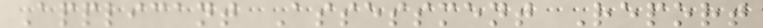Applicant Assessment Report
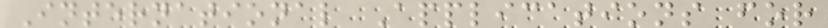International Applications for
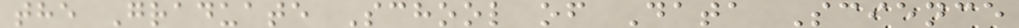the Graduate School of Data Science
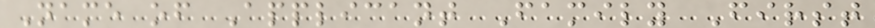Name of Applicant Family First
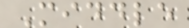Middle
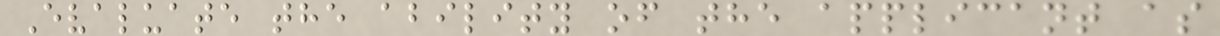Evaluate the ability of the applicant as
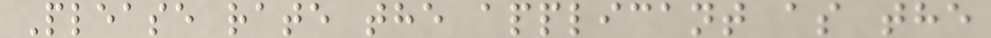Please rate the applicant as the
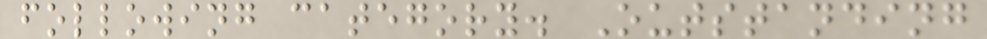following category. Outstanding
